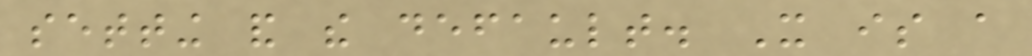setting and the default. It is a
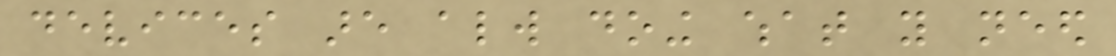devices are always doing what you need
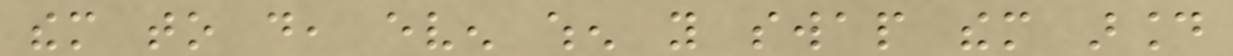them to do, even when you swap them around
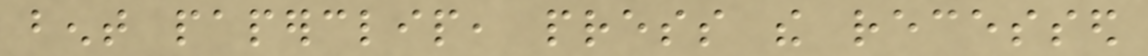bent paperclip, press the recessed
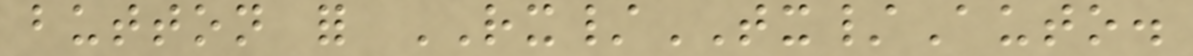button for RX/TX/Auto.
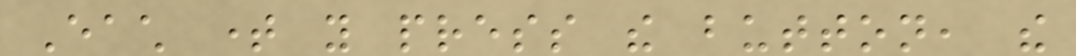Each time you press the button, the
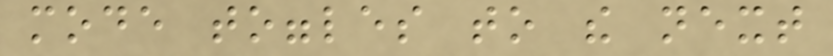mode toggles to the next
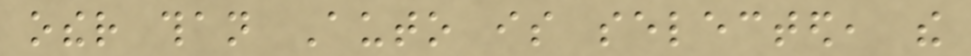other than Auto is selected, the
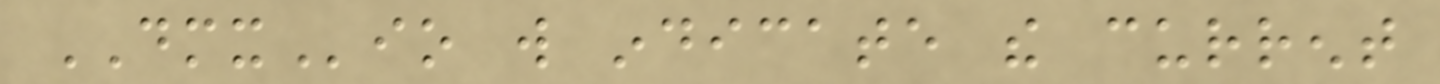DMXio will indicate the current
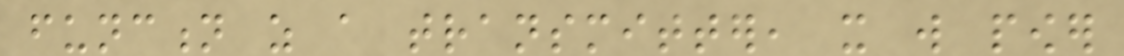function as a transmitter, it will power
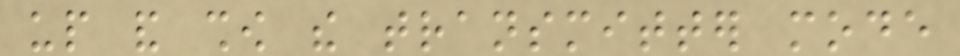up and show the transmitter mode
